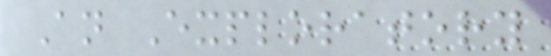An Exploratory
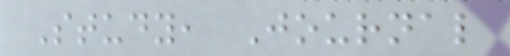Study, Journal
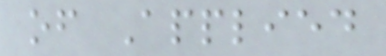of Applied
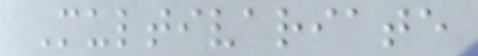Multivariate
